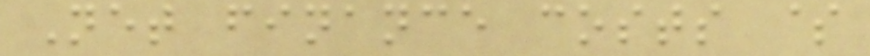Net finance costs $
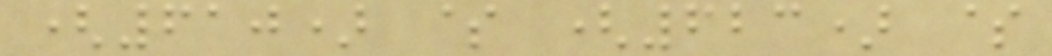(610) $ (623) $
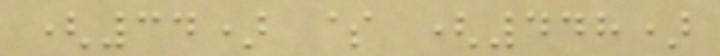(34) $ (448)
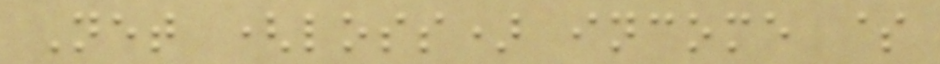Net (loss) income $
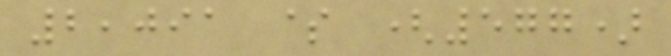2,091 $ (577)
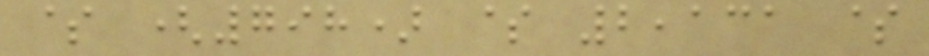$ (798) $ 2,131 $
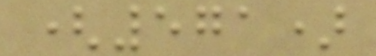(571)
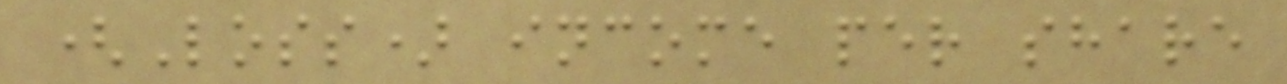(Loss) income per share
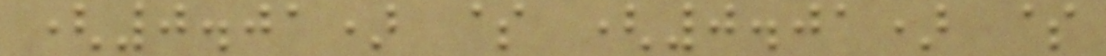(0.01) $ (0.01) $
